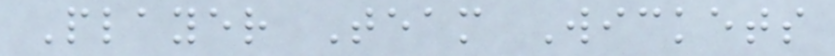Player Team Wickets
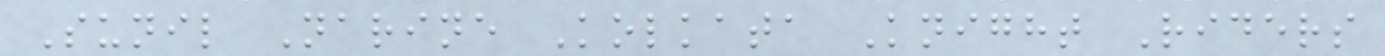Sunil Narine Kolkata Knight Riders
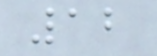12
